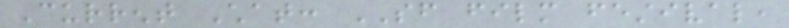Current Chat: SF film festival,
